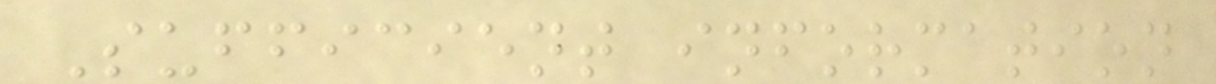Sufficient information
